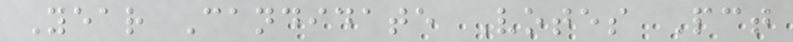Year Candidate Votes Pct
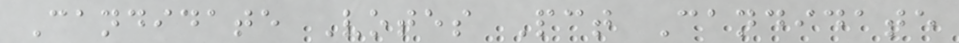Candidate Votes Pct Candidate
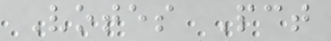Votes Pct
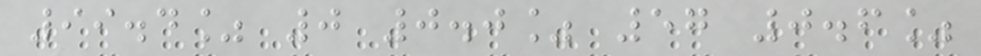99.4% 0 0.0% 57 0.6%
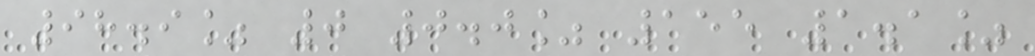98.9% 0 0.0% 155 1.1%
